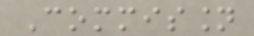Commission
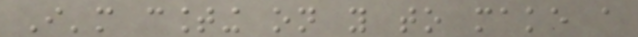I'm counting on you to make a
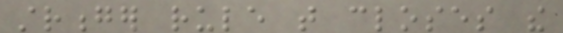stronger rule that closes the
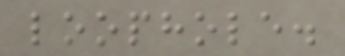loophole.
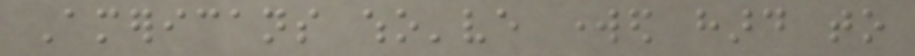Americans who've worked hard to
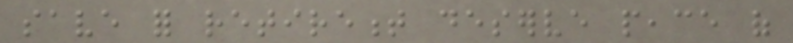save for retirement deserve peace of
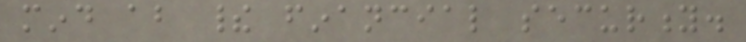mind about their financial security.
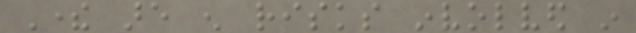There are enough risks involved in
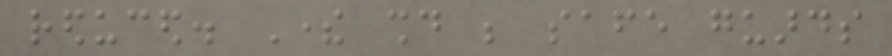reduced. There should be safe guards
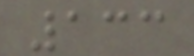133
